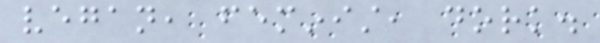vegan, feminist, dork.
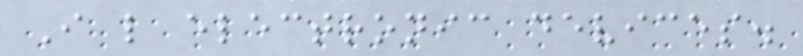I like electronic devices.
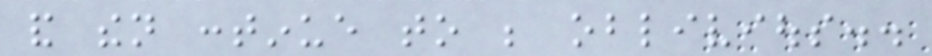and then continue to be oblivious..
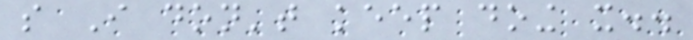so I don't keep doing it..
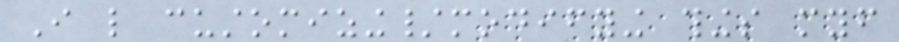I like customizing/modifying things myself
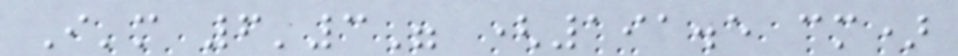I'm 6'3" (191.5 cm)
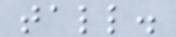tall.
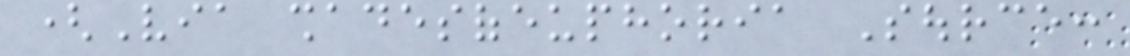(Via shadesofeuphoria Source:
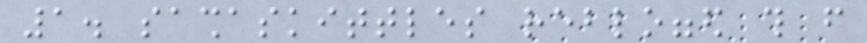1. sashaskittles reblogged this from
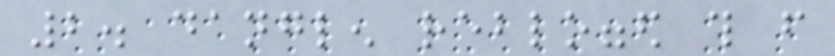2. danglen reblogged this from
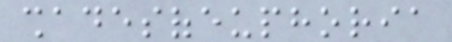shadesofeuphoria
